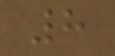8
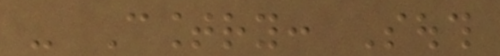- Country: South
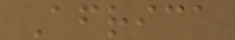Africa
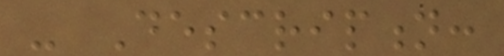- Description:
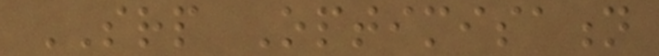SRP Optimisation
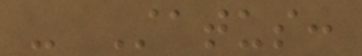- Status:
